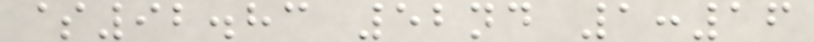$92.83 52nd 1:16
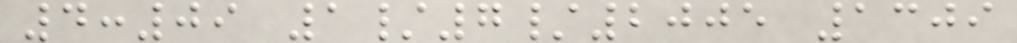4:09 1/7/2005 1309
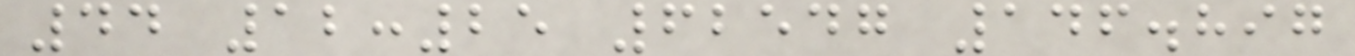44 12:25 62547 146.897
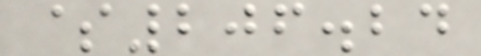$206.24
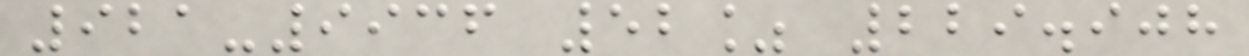921-9936 52% 229.908
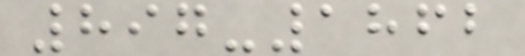897-1862
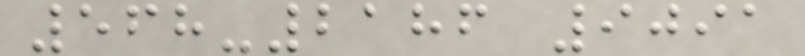568-2186 9091
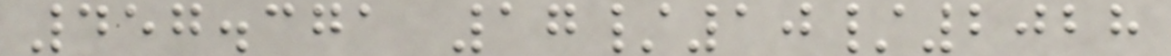457.371 17/10/2028
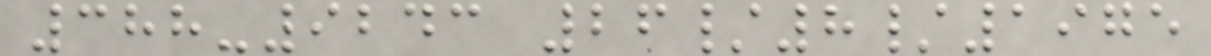388-9243 26/8/1975
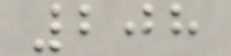208
